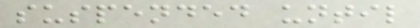suspended until
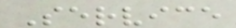Service
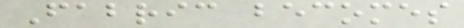Fabric becomes
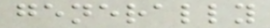generally
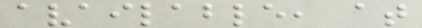available, at
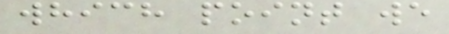which point we
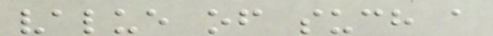value of such a
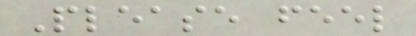Please feel
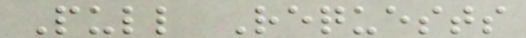Pull Requests
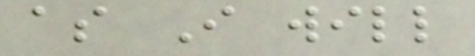as I will
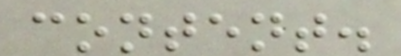content.
